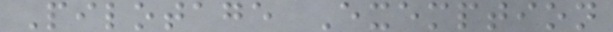Pilotage Exemption
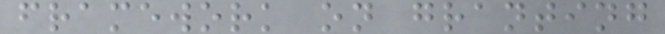framework on granting
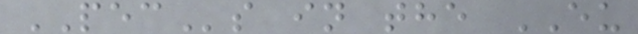PECs in the EU
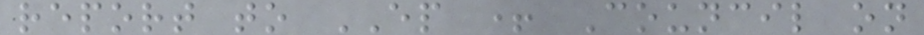report to EP + Council on
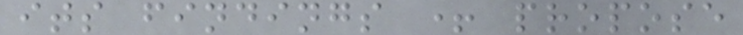its findings + propose
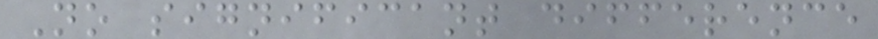No significant difference
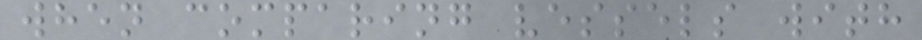when comparing vessels with
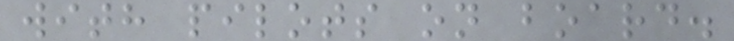with pilots on board.
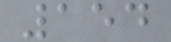154
